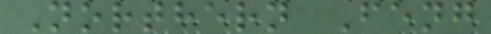Northern Feng
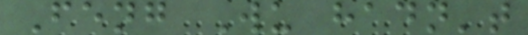Feng Wu hadn't
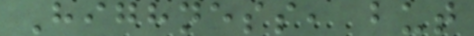Highness, but
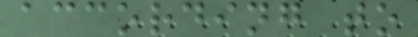according to
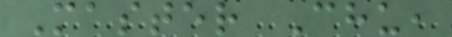Master Chu,
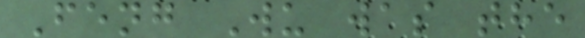Feng Wu was the
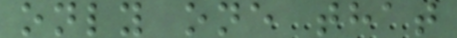only one that
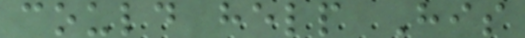could help His
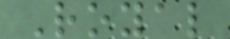Royal
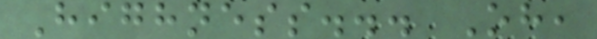Highness... Oh,
